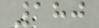180
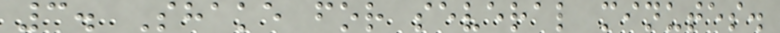3. Shake for several minutes.
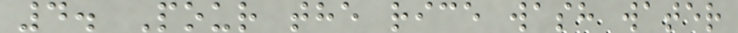4. Pour the rice wash water
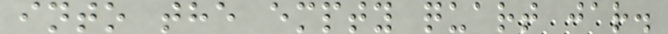into the empty quart jar.
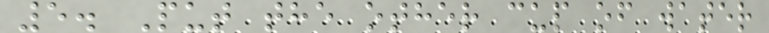5. Put the other cup of water
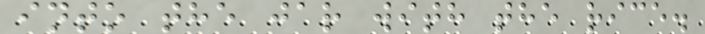into the jar with the rice.
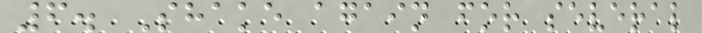6. Shake again for several
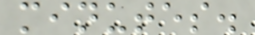minutes.
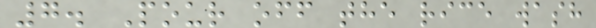7. Pour off the rice wash
